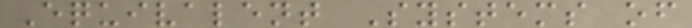Equivalent Systems of
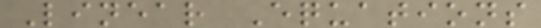Linear Equations
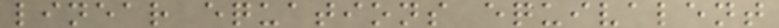linear equations equivalent
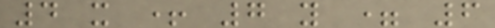4 x + 7 y = 6
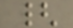{
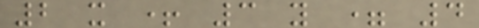2 x + 3 y = 4
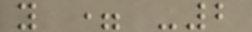y = -2
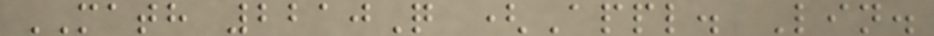MATH 2210Q (Appl. Lin.
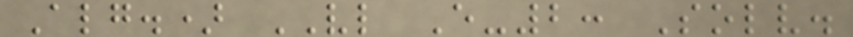Alg.) VL E-2: Solv.
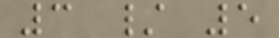3 / 5
